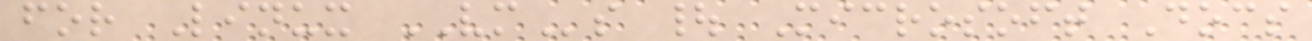for Linux VMs | Microsoft Docs
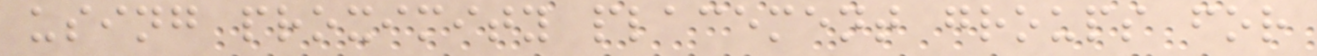using proximity placement groups for
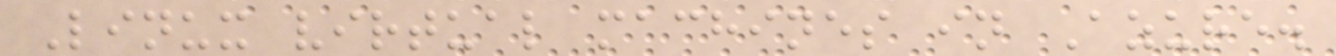Linux virtual machines in Azure.
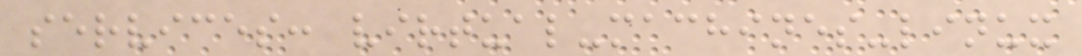services: virtual-machines-linux
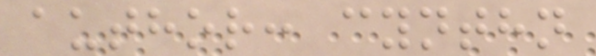author: cynthn
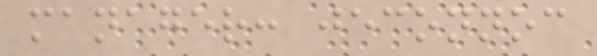manager: jeconnoc
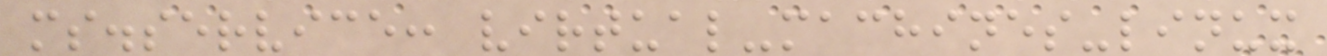ms.service: virtual-machines-linux
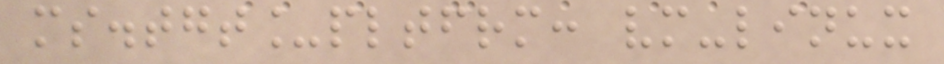ms.tgt_pltfrm: vm-linux
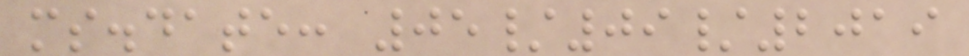ms.date: 05/09/2019
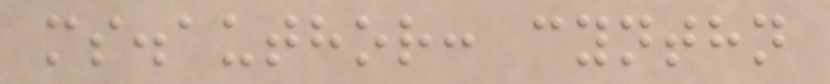ms.author: cynthn
